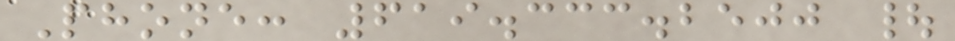Phone: 619.333.2500 |
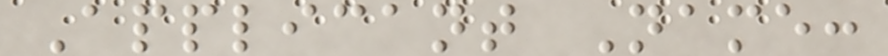Applicant Name:
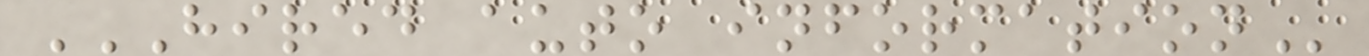HIRED AUTO INFORMATION
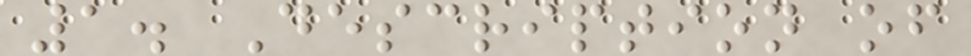1. Description of
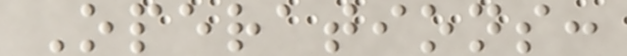Operations:
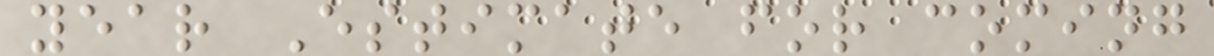year Estimate for coming
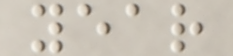year
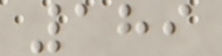189
